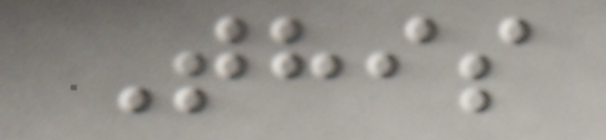This
